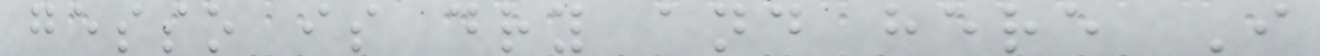gesso is dry and here I
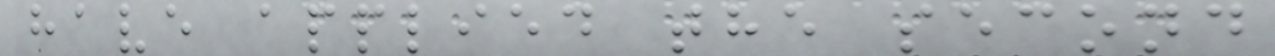have applied the second
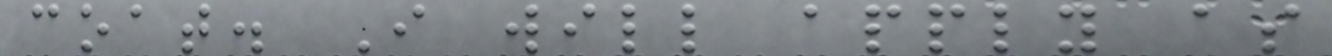coat. I will apply as
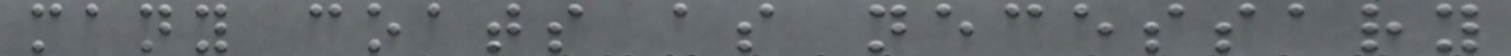many coats as necessary
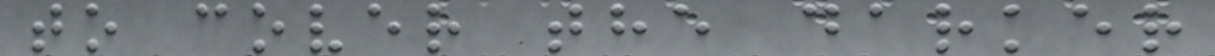to cover the darker
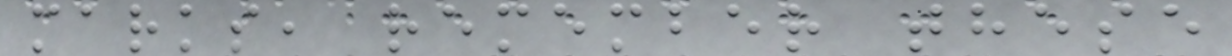marks, remember these
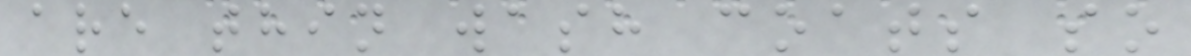are thin wash coats so
